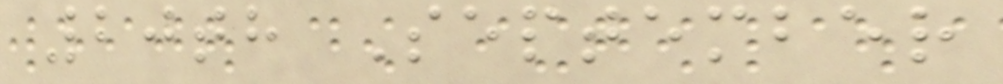20th September
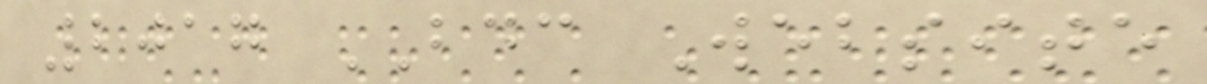2017 BDC Website
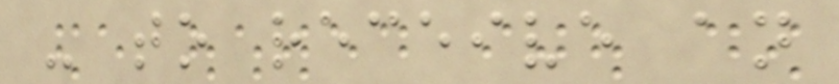- to receive an
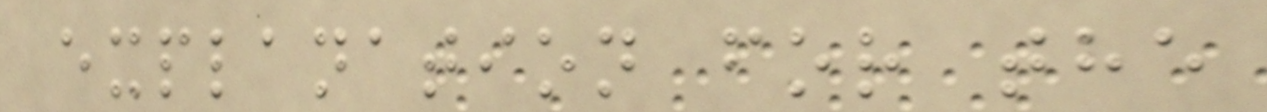explanation for the
